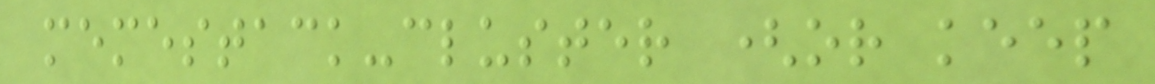memestack-cluster (or keep
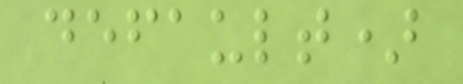default)
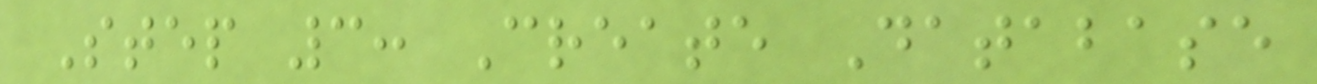Step 3: Create Database
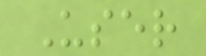User
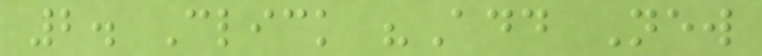2. Click "Add New
